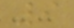9
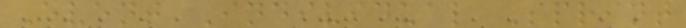Event Individual Sprint
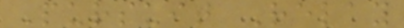Pursuit Relay
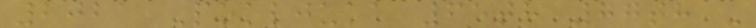2021 Pokljuka 65th 77th -
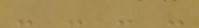- - - -
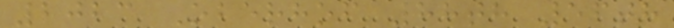2023 Oberhof 88th 56th
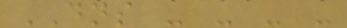DNS - - - -
